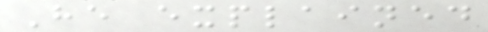He explained
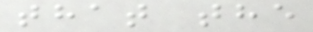that the
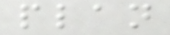plan
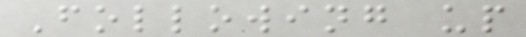Following up
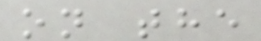on the
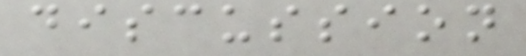discussion
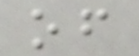of
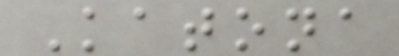Katona
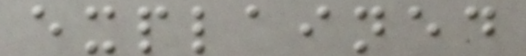explained
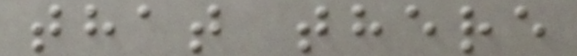that there
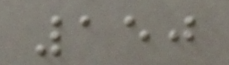150
